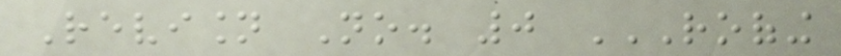Revision No. 0 ROOFING
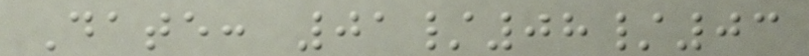Date: 01/08/03
